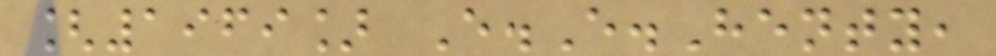[1969] E.E.Henty,
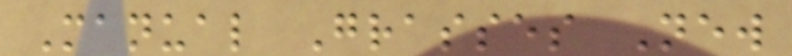Manual Grasses New
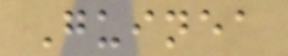Guinea
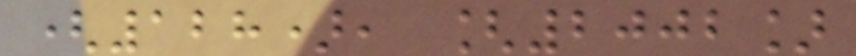(128), [2002]
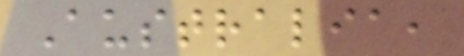Australia,
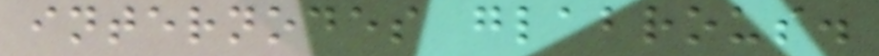internodes glabrous.
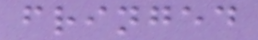fringed
